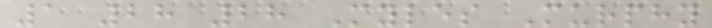1 28 28 Myles Murphy
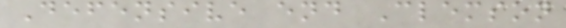Defensive end Clemson
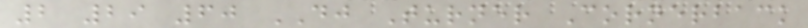2 29 60 DJ Turner Cornerback
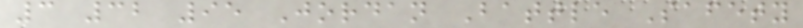3 32 95 Jordan Battle Safety
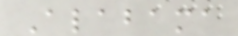Alabama
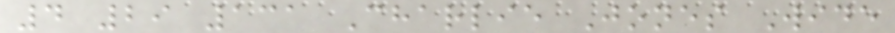4 29 131 Charlie Jones Wide
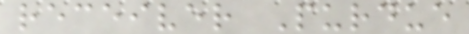receiver Purdue
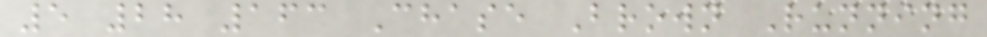5 28 163 Chase Brown Running
